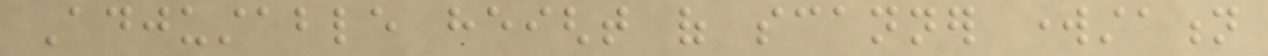Adjustable height of scanner workstation
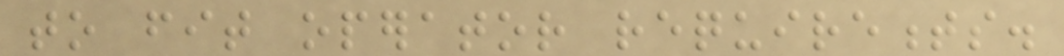to fit operator requirements.
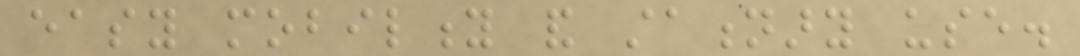easy mobility and stationary use.
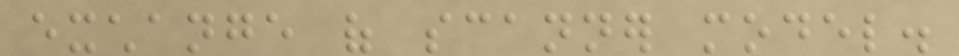exchange of scanner model.
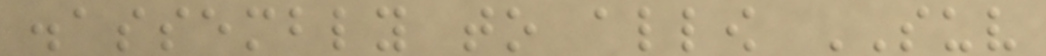disassembly to allow SUV
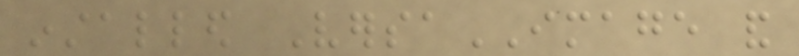installed VersaIMAGE and
